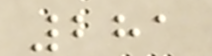281
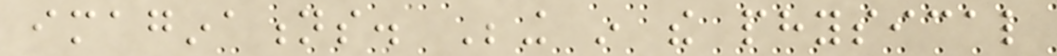imaginations. Being in the physical
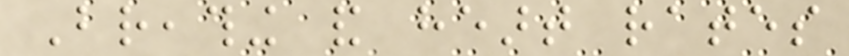Breathing and heart rates
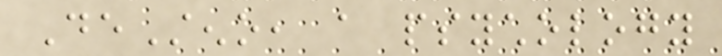DeSteno, a psychology
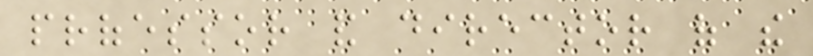professor and director of the
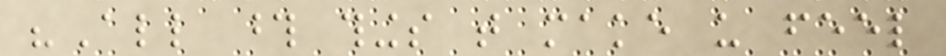"All those things that make us feel
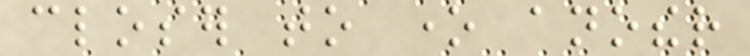closer to one another
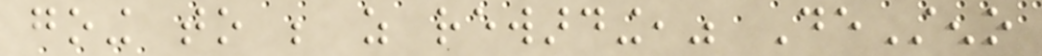going to be as rewarding," DeSteno
